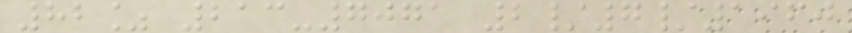82% 213-7071 2/7/1960
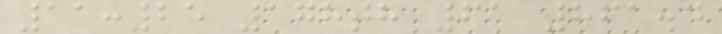11:25 178th 61 861.4
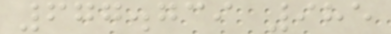677.739 985
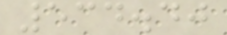534.40
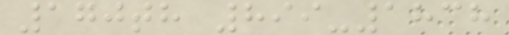170th 899-1838
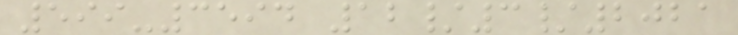599-3594 12/3/2021
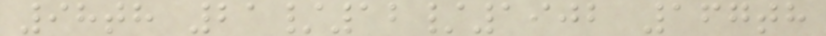98th 21/12/1902 167th
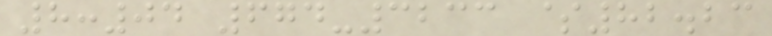8:04 674-3233 $82.23
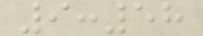9:58
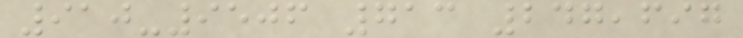910-9506 713 247,697
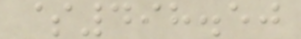$498.50
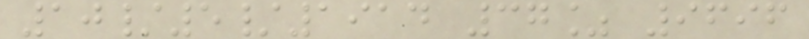10/5/1914 37% 9696
